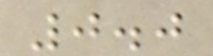0.0
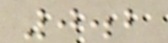0.2
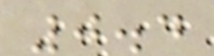0.4
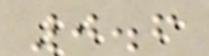0.6
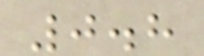0.8
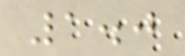1.0
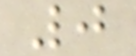0
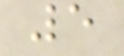5
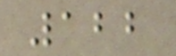122
